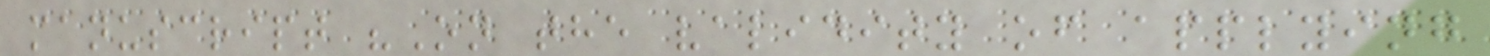manuscript "On the validity of applying
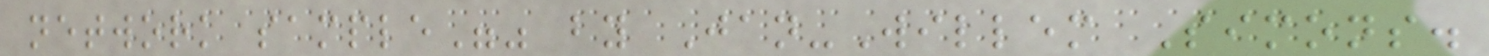network sample"" by Jan-Willem Simons.
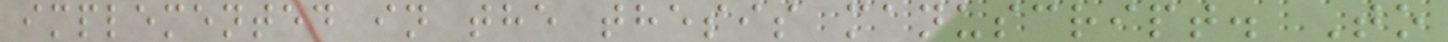implemented in the thesis manuscript. To
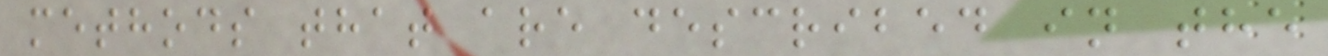methods that are described in the
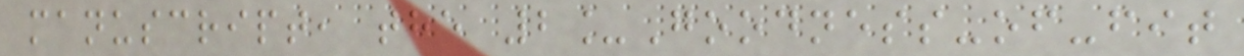manuscript, the 2_Goodness-of-fit
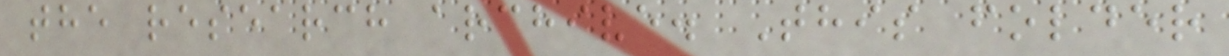the research archive. This folder
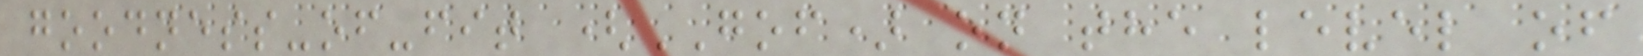goodness-of-fit (GOF) on the level of
